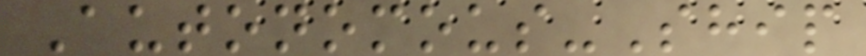Autonomous-Ship
